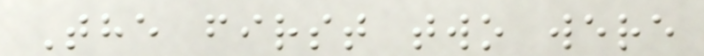The first two were
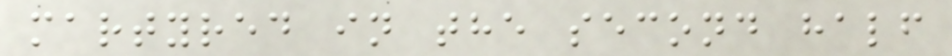martyred in the second half
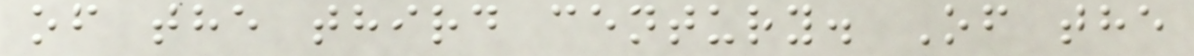of the third century. Of the
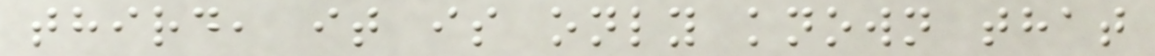third, it is only known that
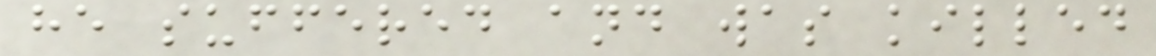he suffered and was killed
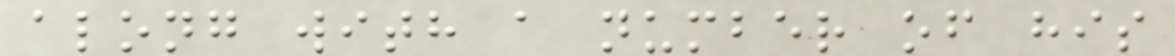along with a number of his
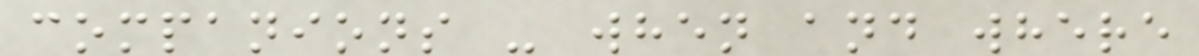companions - when and where
